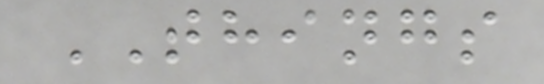THINGS
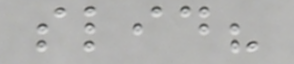slid?
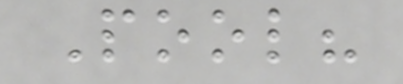Pool?
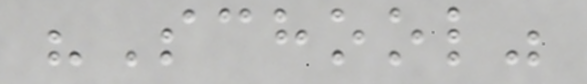"School"
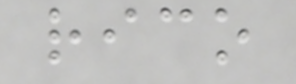rico
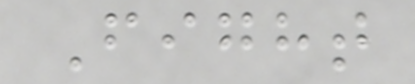Fight
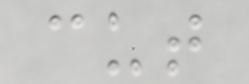cut
